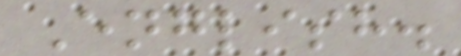English.
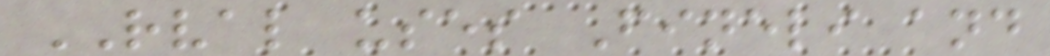RVAL uses Fineli and
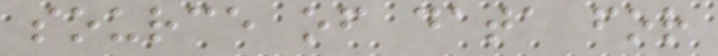source of data for
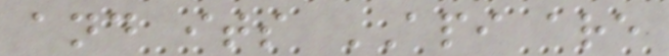and its API are
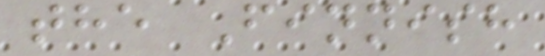the Finnish
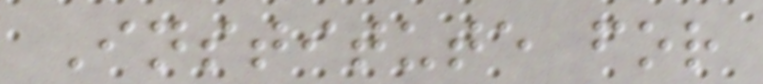Institute for
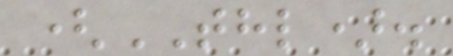(THL).
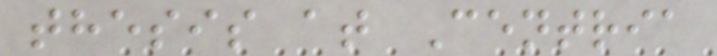thesis at Centria
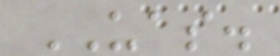UAS.
